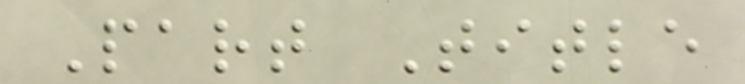Part Title
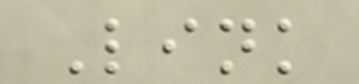Link
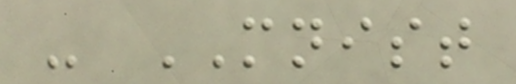- MNIST
